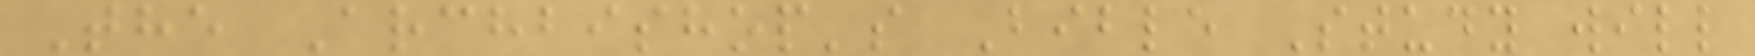The Archbishop's Bible Study will
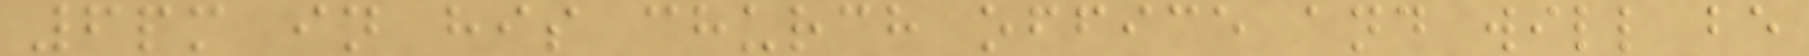6pm in his church office and will be
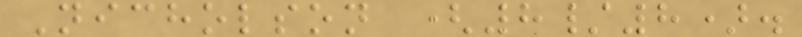Nicholson (8/8).
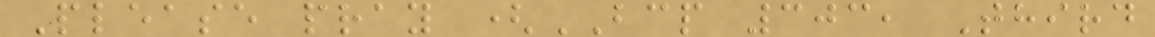Please pray (BCP 303, Third
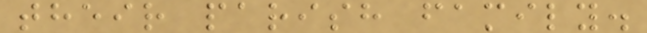their parish family.
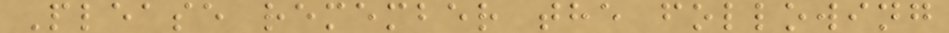Please remember the following
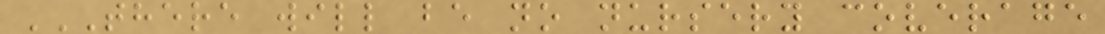THERE WILL BE NO NURSERY COVERAGE
